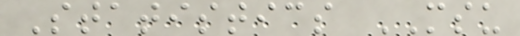Statistics MSU
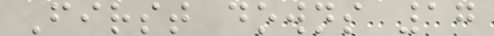First downs 17
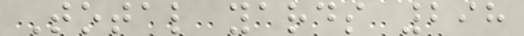Total yards 298
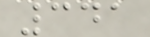341
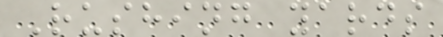Rushing yards
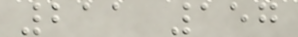211 157
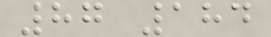87 184
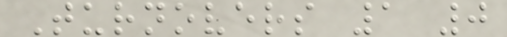Turnovers 1 0
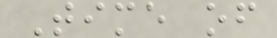Time of
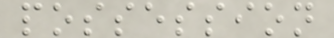possession
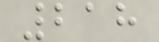218
